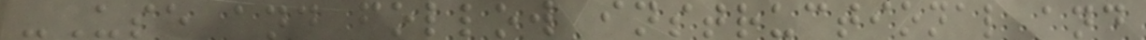-Use and follow instructional and
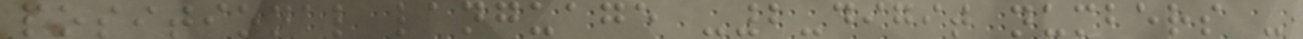positional language -2-digit numbers -
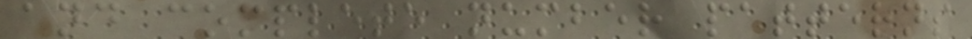and complete number patterns
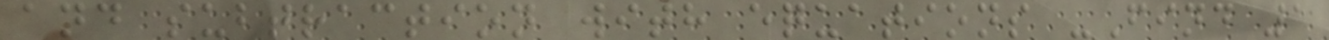and subtraction with equations -Find 1
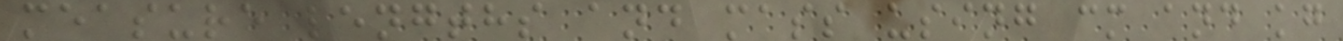measure lengths and mass using cm and kg
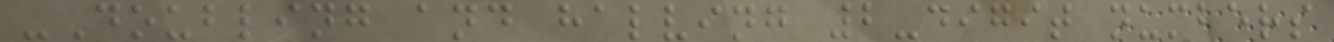-Doubling and halving 2-digit numbers
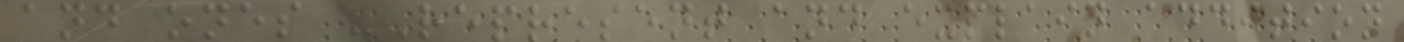and ones -Represent and explain addition
